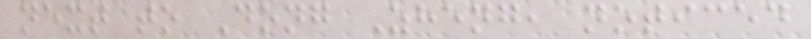next to Dong Zheng, noticed
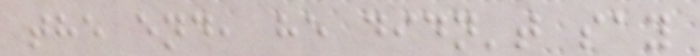the end, he didn't say
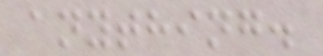anything.
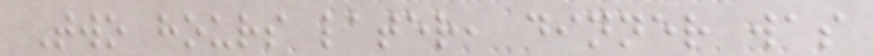Two hours later, dinner was
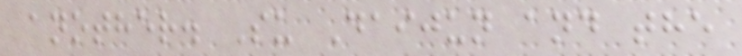another. Su Daijun and the
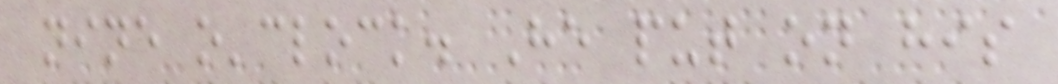nine o'clock. He put on his
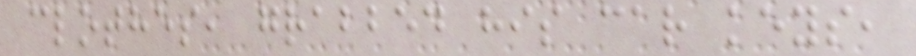clothes, grabbed his car keys,
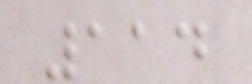114
